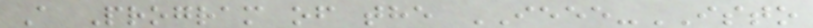A Program of the IEEE-ISTO
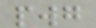pwg
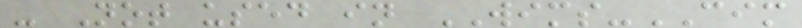- Not used in WIMS-CIM
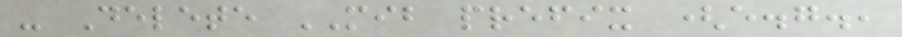- Delete MIB prefix (e.g.,
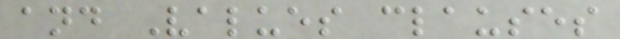and Values clauses
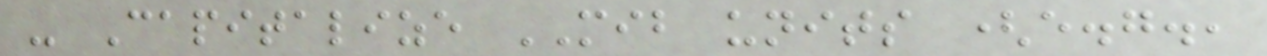- Capitalize MIB units (e.g.,
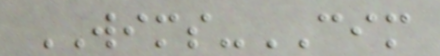WIMS-CIM
